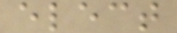elect
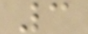3
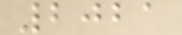2021
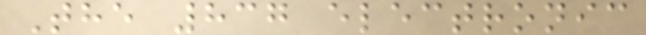The 837 electronic
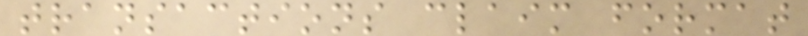transactions claim format
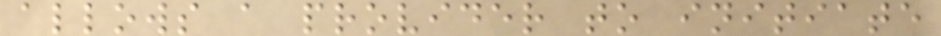allows a provider to initiate
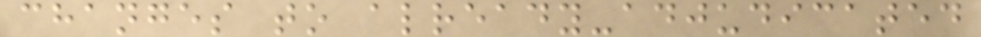changes to already-adjudicated
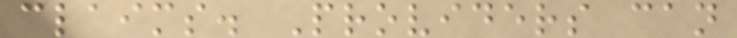claims. Providers can
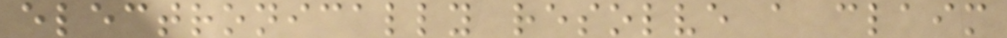electronically resolve a claim
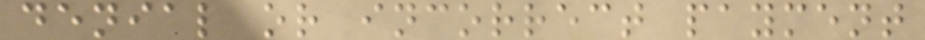denial or incorrect payment
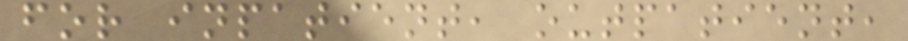for inpatient, outpatient,
